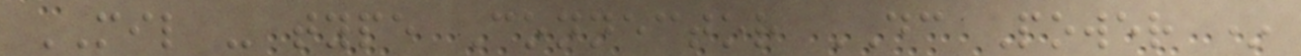MIL - type Connector DC Power *
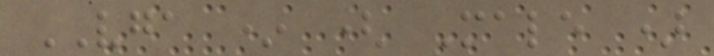VGA * ( Male )
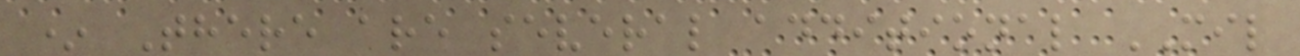* There are several additional MIL
